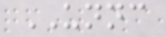UNNC
